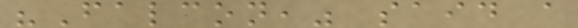"Falcon," said a
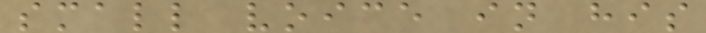small voice in his
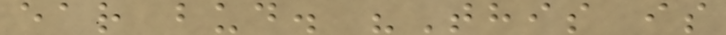ear bud. "This is
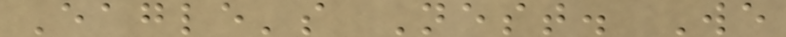Eagle's Nest. We
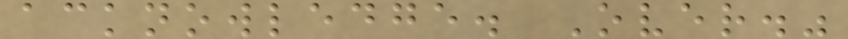acknowledge. Over."
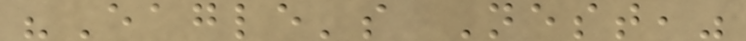"Eagle's Nest,"
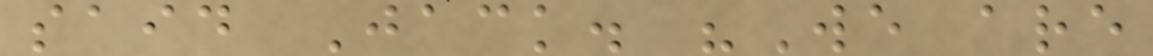said Jack. "We are
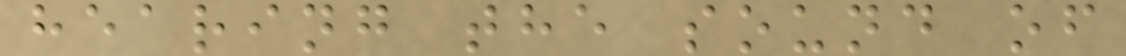hearing the sound of
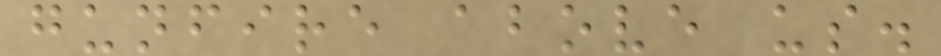gunfire above us.
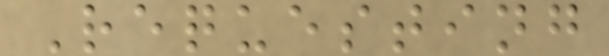Requesting
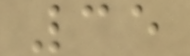35
